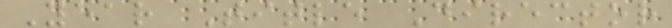Year Title Director
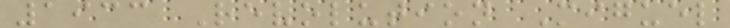1933 Revolution Miguel
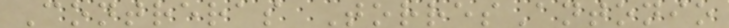Contreras TorresAntonio
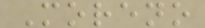Moreno
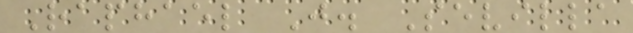Raphael J. Sevilla
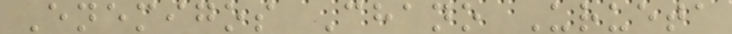Enemigos Chano Urueta
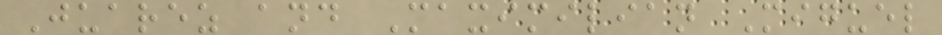Juarez and Maximilian Miguel
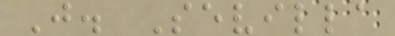J. Sevilla
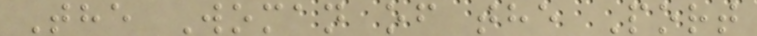The Woman of the Port
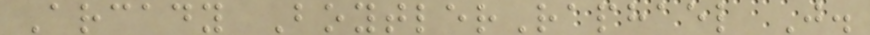Arcady BoytlerRaphael J.
